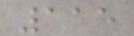115
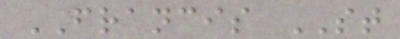FRANCIS ST
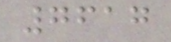7617
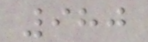980
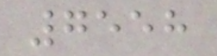7558
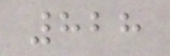828
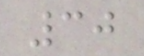30
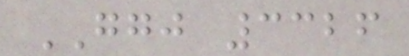GGJ 3326
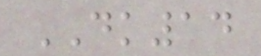DK14
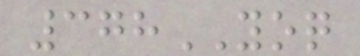378YOQ
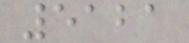5121
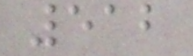512
